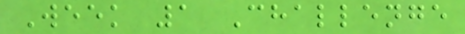Week 1 Challenge
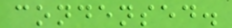condensed.
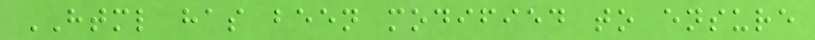HTML has been modified to ensure
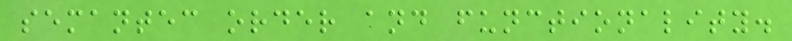semantec order and functionality.
